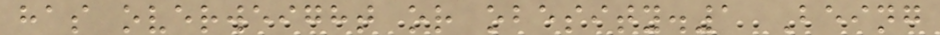has overweight or obesity.1 Being
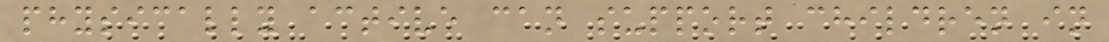physically active can support children in
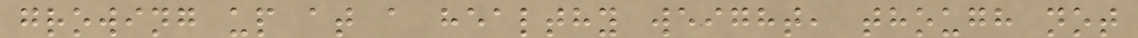growing up at a healthy weight, though not
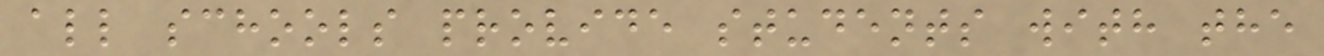all schools provide students with the
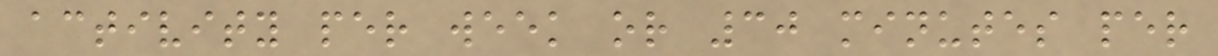activity per week or 30 minutes per
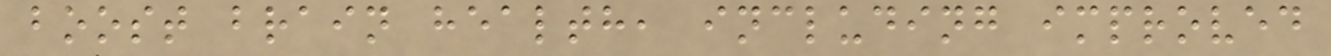boost brain health, including improved
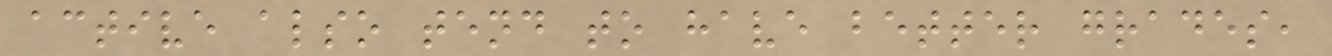active also tend to have better grades,
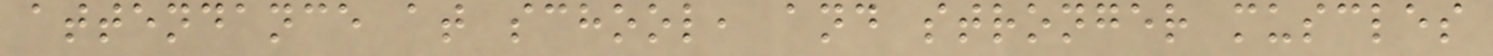attendance at school, and stronger muscles
